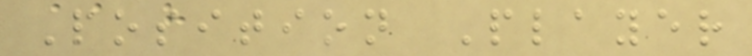Position Player
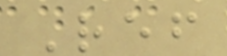Ref
